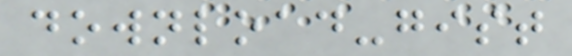download-gist
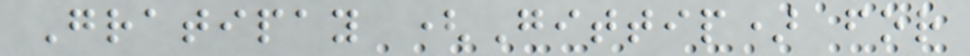Gratipay (Gittip) for
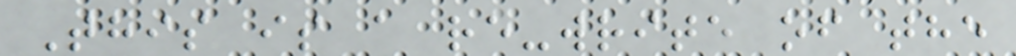This is a re-write of the
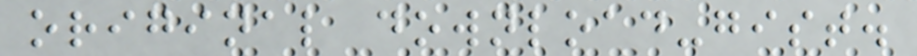original download-gist.
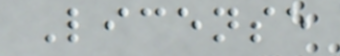License
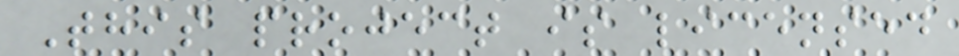This project is licensed
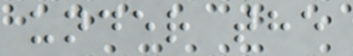under the
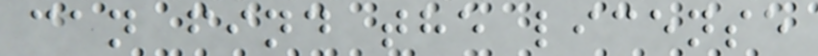can find the license
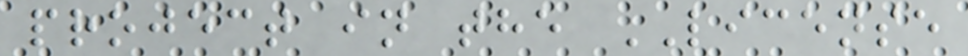project in the LICENSE
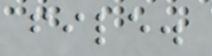file.
